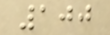100
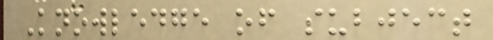Knowledge of subject
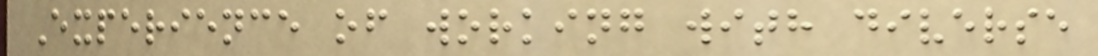Experience of working with diverse
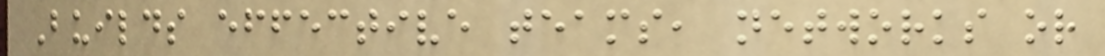Builds effective teams, networks or
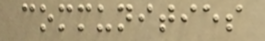communities
